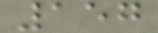157
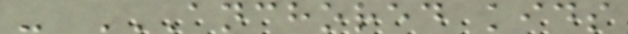- ANCHORED KIDS
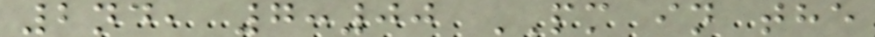2nd, 7:00 PM in the
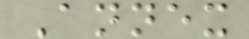Annex
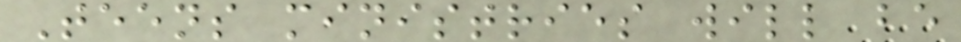Teens ministries will be
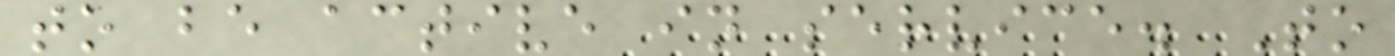to be active in service. To
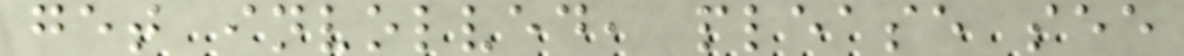get involved, please see
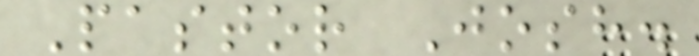Pastor Josh.
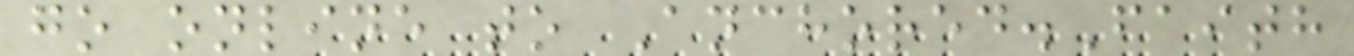go online to Anchored.Faith
